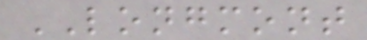LONGMONT
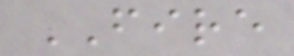FIRE
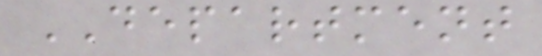DEPARTMENT
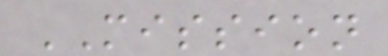MISSION
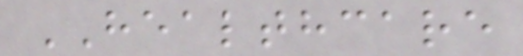HEALTHCARE
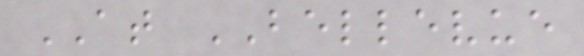AT BELLEVUE
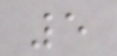5
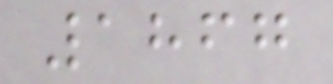1867
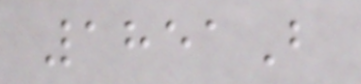1851B
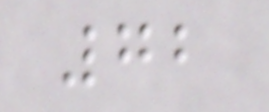72
